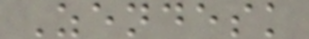Zendesk
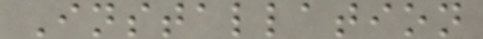Installation
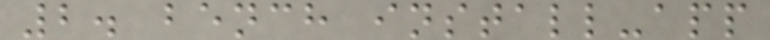2. bench install-app
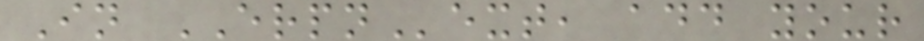In ERPNext, add your
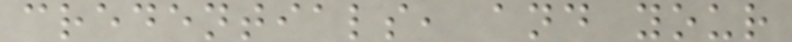credentials, and your
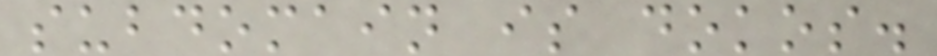subdomain is dokos.
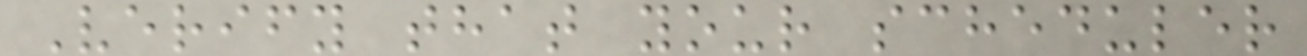Verify that your scheduler
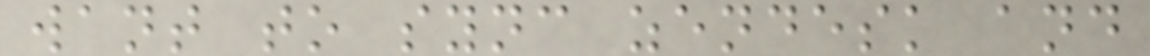want to sync zendesk and
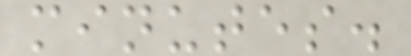minutes.
